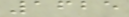1625
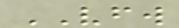VFW
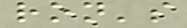ron's
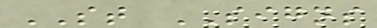ST SIGNS
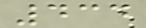434
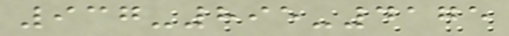937-895-4175
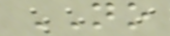NO
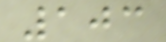103
